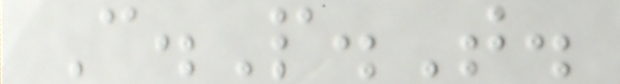C.P.T.
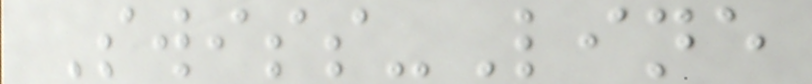Swiss-Line
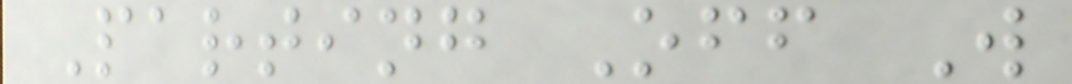Parting Off W
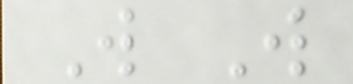W W
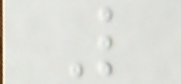L
